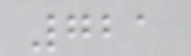721
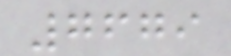7679
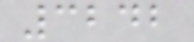3242
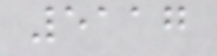5117
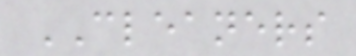CLEANERS
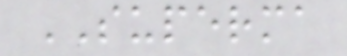SUPERMA
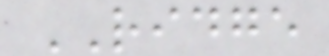RIDGE
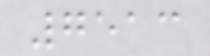7513
